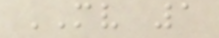MV 1
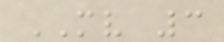MV 3
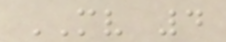MV 4
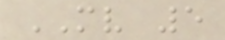MV 5
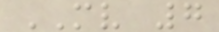MV 7
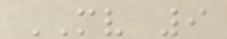MV 9
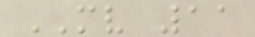MV 11
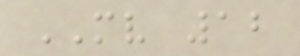MV 12
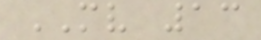MV 13
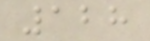128
